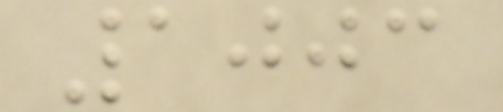1003
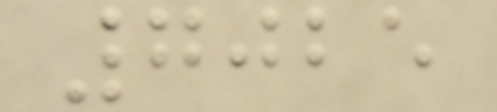7025
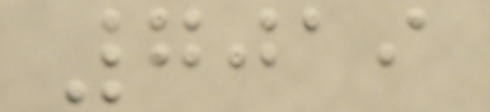7019
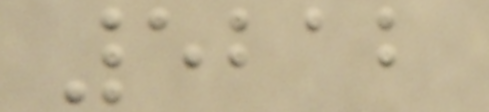5212
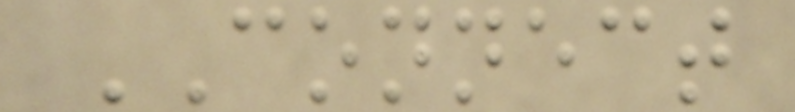CONNECT
